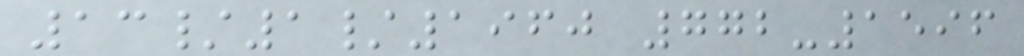13/1/1960 772-1596
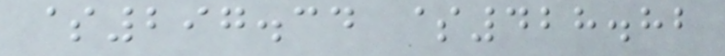$297.34 $428.82
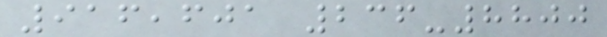916,601 236-8800
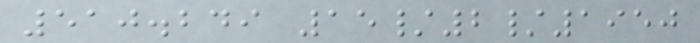510.249 15/2/1950
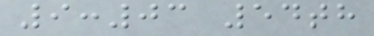9:03 54th
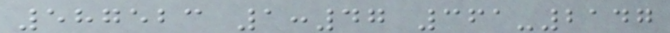587523 1:47 361-2147
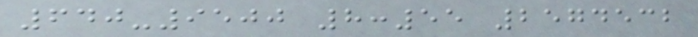640-9500 8:55 2574532
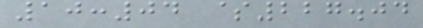10:04 $227.04
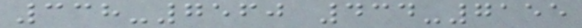338-7560 434-7155
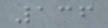136
